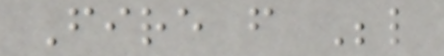Fire from Below
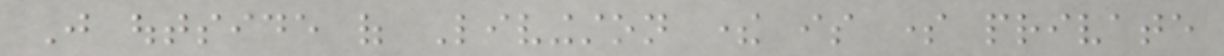Just outside of Livingston there is some private
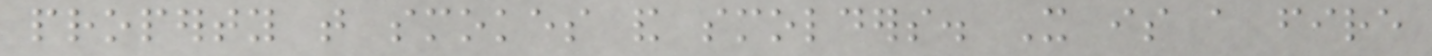property that smokes and smolders. It is a fire
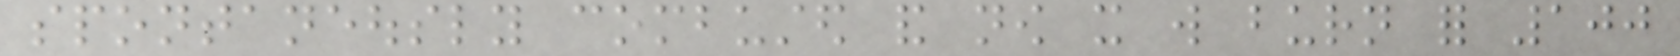spontaneously combusted and now it will burn for 100
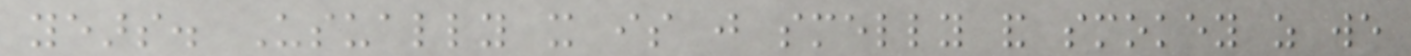years. Usually it is just smelly and smokey as we
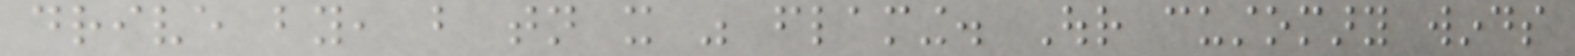drive by, but tonight it was flaming. Our customary winds
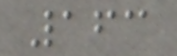163
